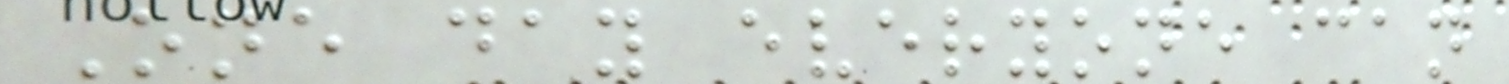One day everyone can
